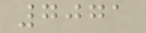7071
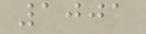1001
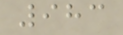983
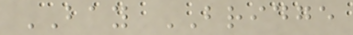BAY BRIDGE
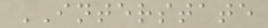INTERSTATE
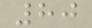80
